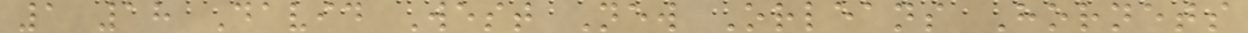1 18 David West New Orleans Hornets
